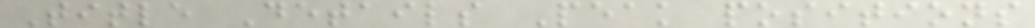Title Details Peak positions
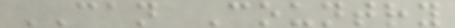CAN Country
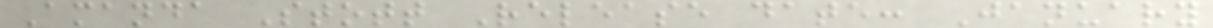Amanda Stott Release date: January
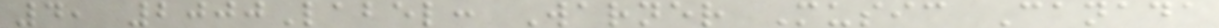4, 2000Label: Warner Music Canada
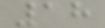18
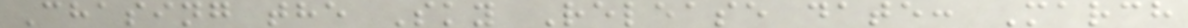Chasing the Sky Release date: March
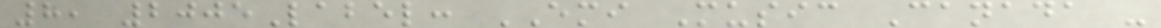8, 2005Label: EMI Music Canada -
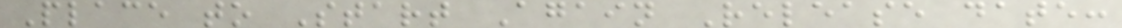Place to Start Again Release date:
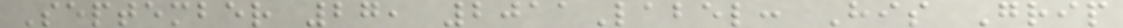September 27, 2011Label: His Grip
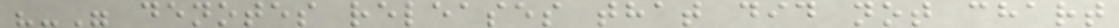"-" denotes releases that did not chart
